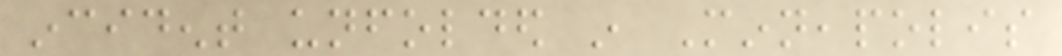incident unfolded in Minneapolis
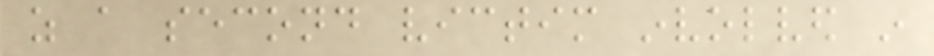as a second victim involved in
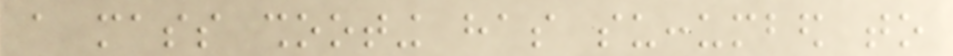a mass shooting has succumbed to
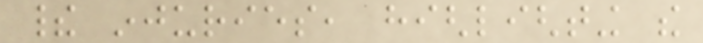their injuries, highlighting the
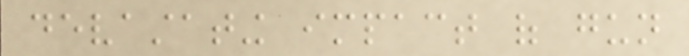devastating impact of gun
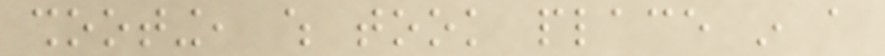shooting, which took place in a
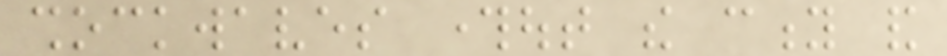shockwaves throughout the city and
